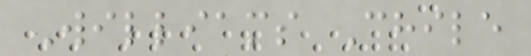Williams Chile
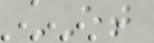ET
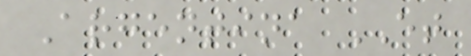Argentina ET
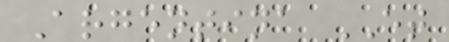Argentina ET
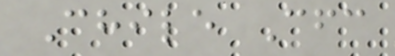Chile Cfc
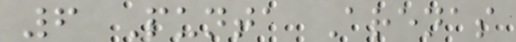6 Punta Arenas
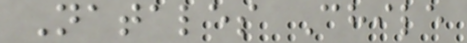Natales Chile
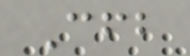Cfb
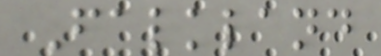Falkland
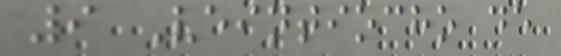9 Veintiocho de
